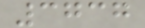3737
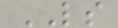LS
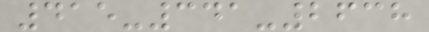415-341-2638
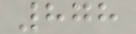878
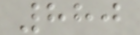880
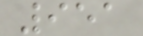951
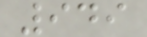949
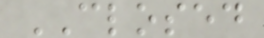CLOSED
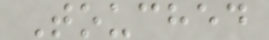Touched
